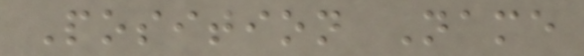Position Name
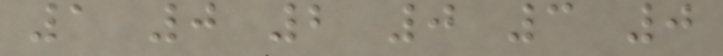1 0 2 0 3 0
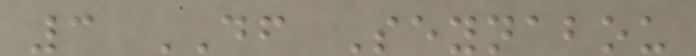3 DF Seynabou
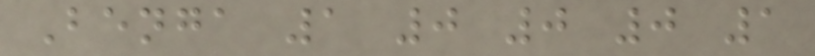Benga 1 0 0 0 1
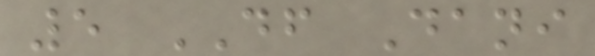5 DF Dani
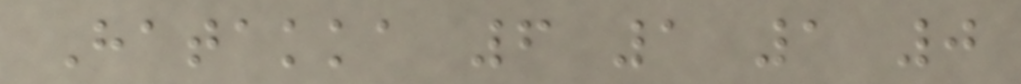Hatakka 6 1 1 0
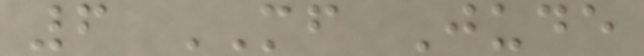6 MF Jude
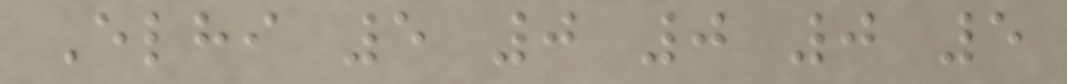Elhi 5 0 0 0 5
